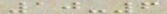10-6
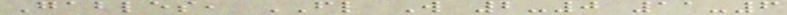Gables, FL W 2-0 11-6
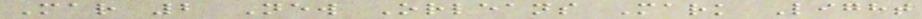Mar 2 New Orleans Mark Light
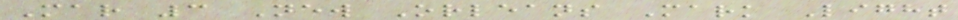Mar 3 New Orleans Mark Light
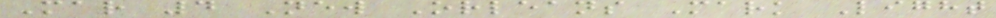Mar 4 New Orleans Mark Light
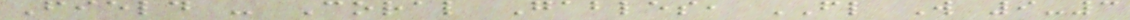Field - Coral Gables, FL W 9-3
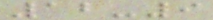12-9
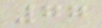77
